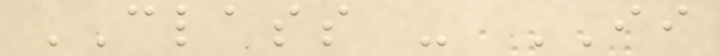CLASS - II
